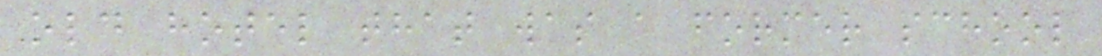old hotel that was a former school
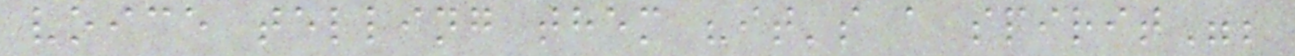voice telling them "it's a spirit";
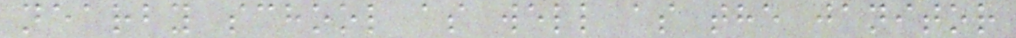nearby school as well as the janitor
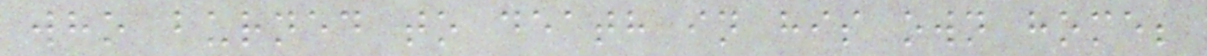who burned to death in his own home;
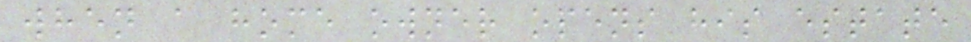when a home owner opens his estate
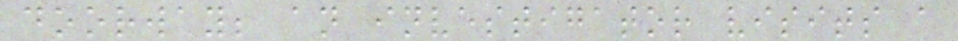doorway; an investigator visits a
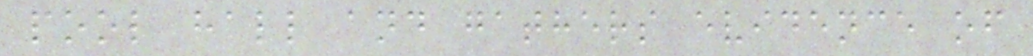pool hall and gathers evidence of
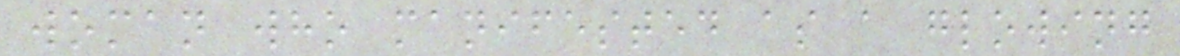woman who manifested as a glowing
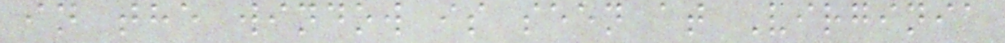in the window is seen at Virginia
